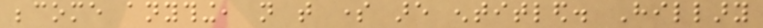become anything, not that some are entitled. Hillary
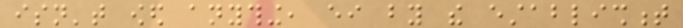isn't owed anything, either by the establishment
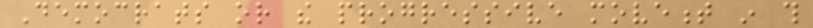Democrats or the progressive movement in this
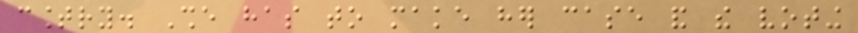country. She has to make her case and the voting
